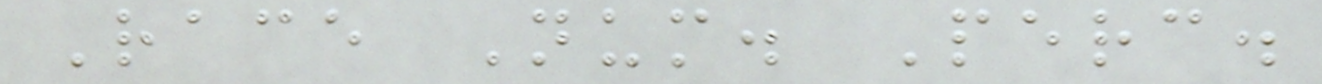Race Num. Perc.
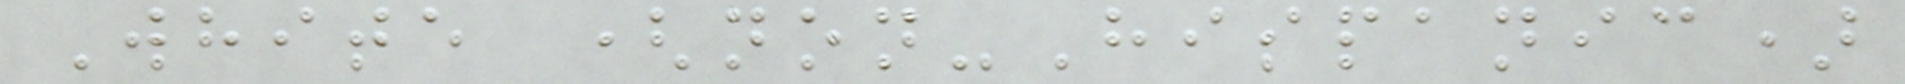White (non-Hispanic)
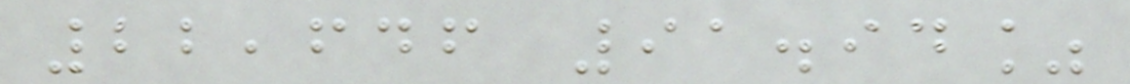22,646 91.94%
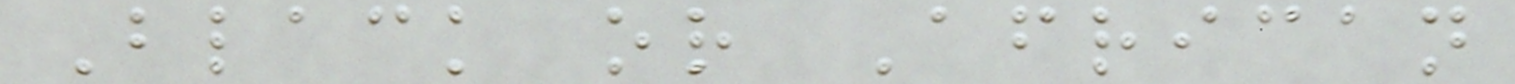Black or African
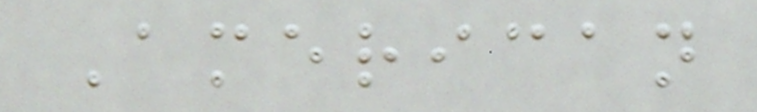American
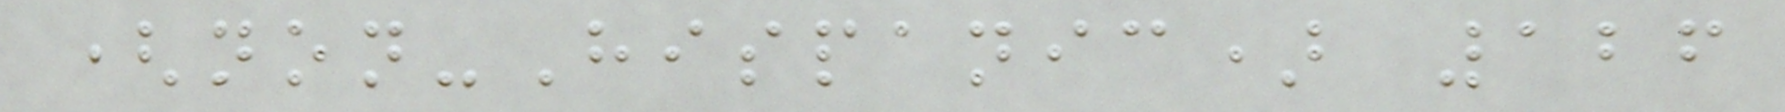(non-Hispanic) 126
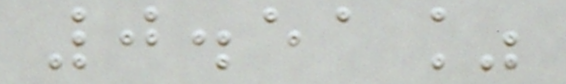0.51%
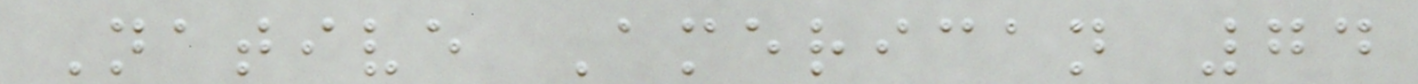Native American 74
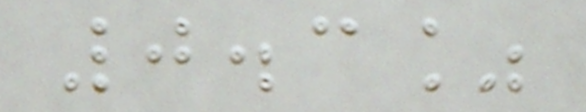0.3%
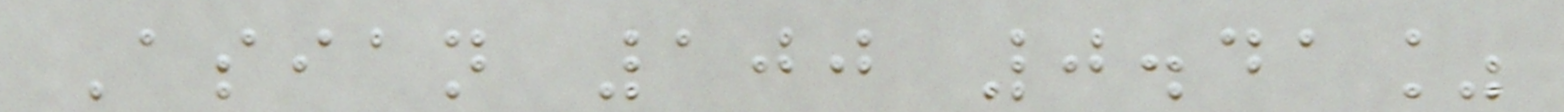Asian 100 0.41%
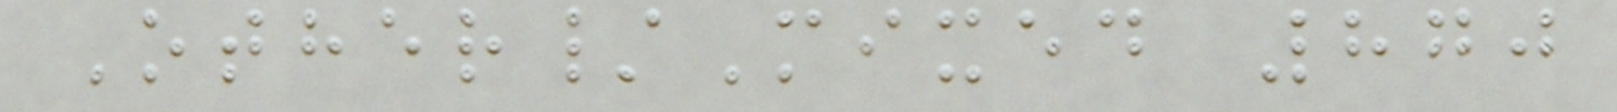Other/Mixed 870
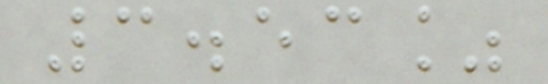3.53%
